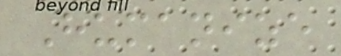Humanize
